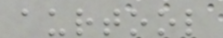aurtool
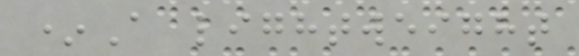*A lightweight
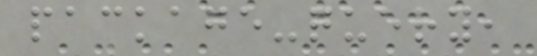package-query,
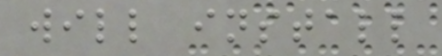will install
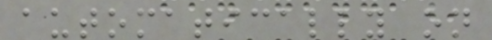automatically on
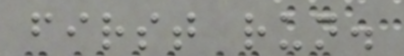first run.
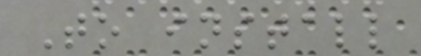To install
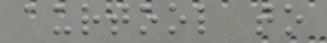aurtool to
